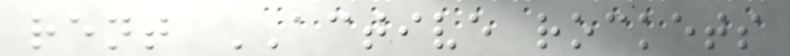rent ACTIVE rockets
